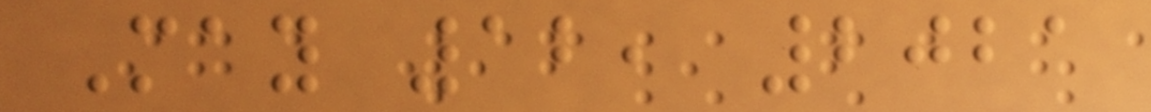May 12, 2021
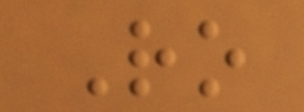Ro
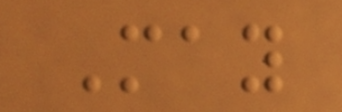May
